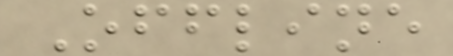Offline
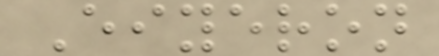Eiyeron
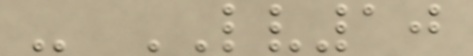- LV10
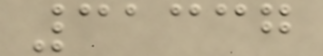31337
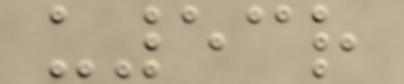u53r
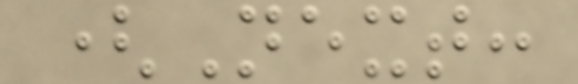(Next:
